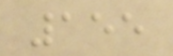155
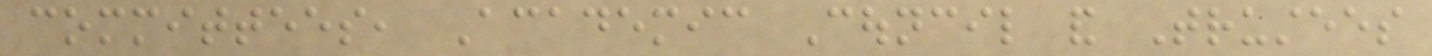committees, Academic Council and Trustees
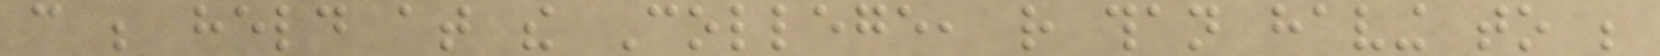can be held at the College, rather than having to be
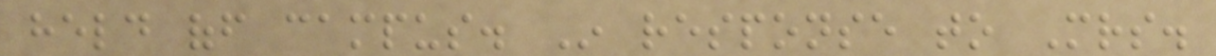held off campus. In response to Mrs.
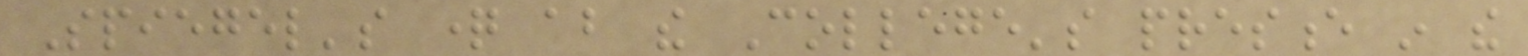Spiegel's question about the College's presence in the
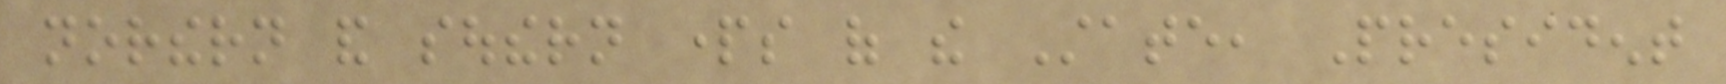northern and southern parts of the State, President
